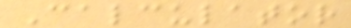Calculator
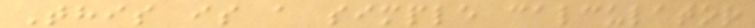This is a simple calculator
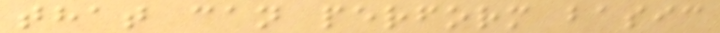that can perform basic
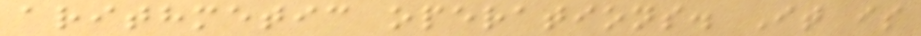arithmetic operations. It is
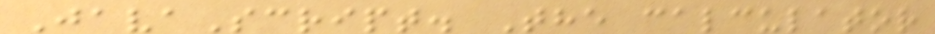JavaScript. The calculator
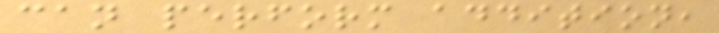can perform addition,
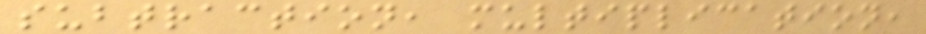subtraction, multiplication,
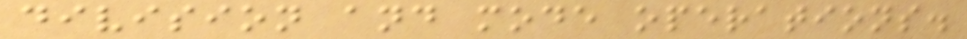division and mode operations.
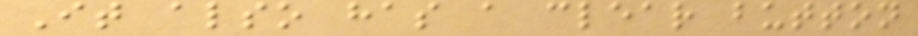It also has a clear button
